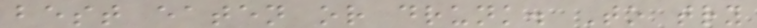best eaten or drunk. To try
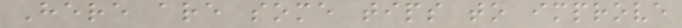Here are some tips to improve
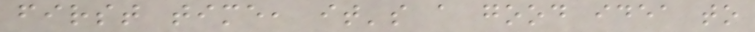first time, it's a good idea to
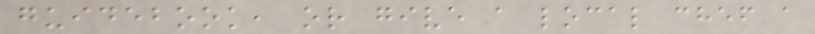guidebook, or give a local chef a
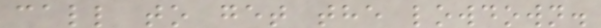call to get the lowdown.
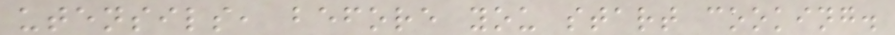utensils, before you start cooking.
